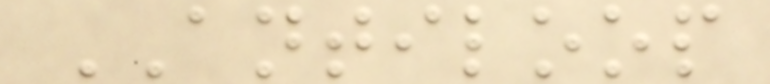ANTILOOP
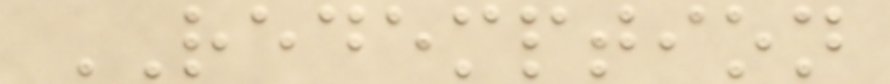REDEMPTION
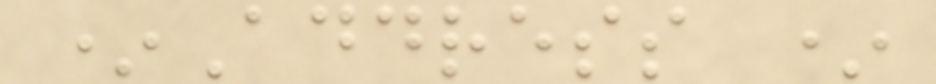*Address *
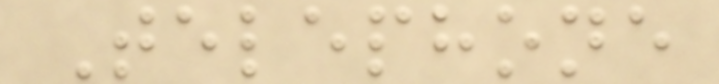Telephone
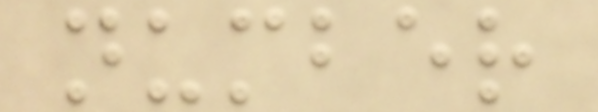number
